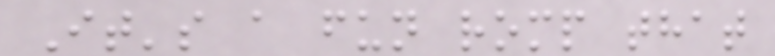It's a fun romp that
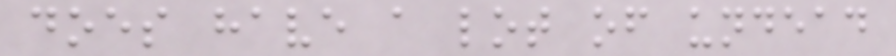does have a lot of undead
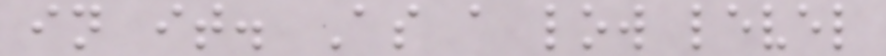in it. As a low level
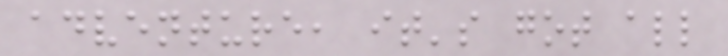adventure, it's got all
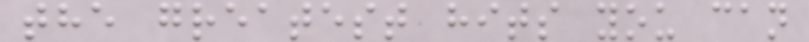the greatest hits you can
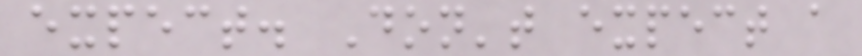expect. Don't expect a
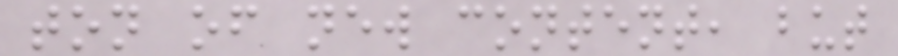ton of new content, but
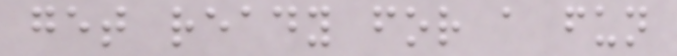get ready for a fun
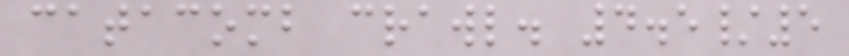catacomb crawl. 4.5/5
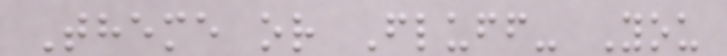Theme or Fluff- You
